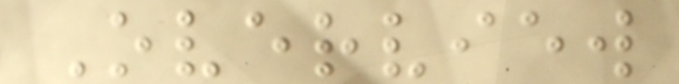Overview
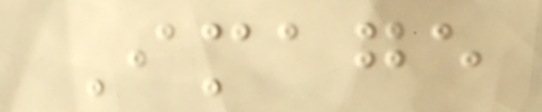Image
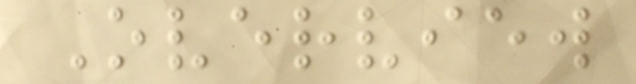Overview
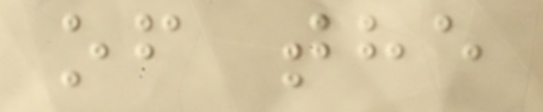of the
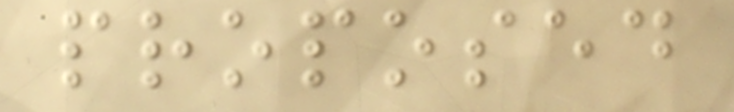proposed
